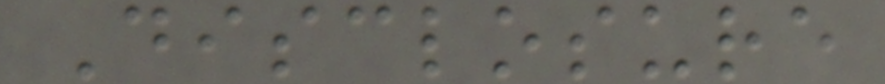Disclosure
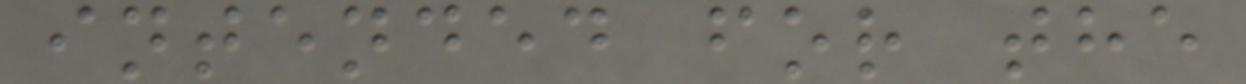intended for the
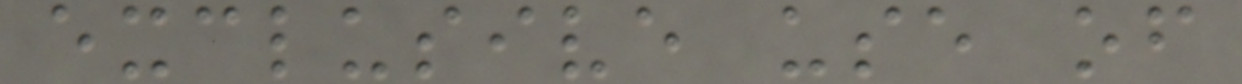exclusive use of
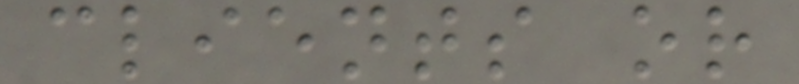clients or
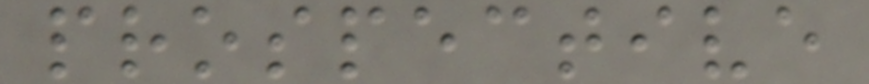prospective
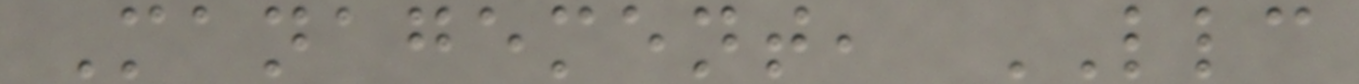Management, LLC
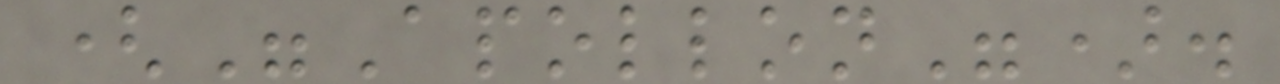("Apollon").
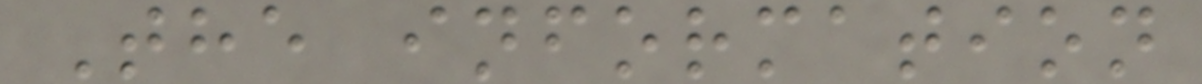The information
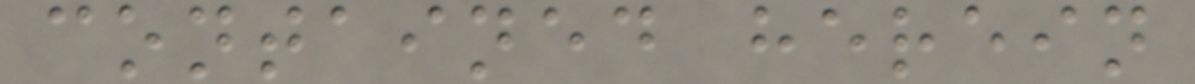contained herein
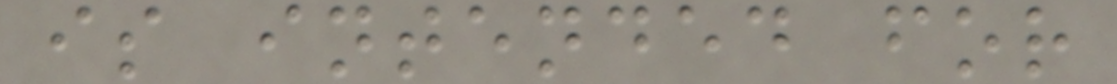is intended for
